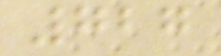727
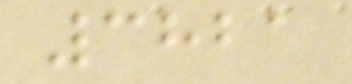3821
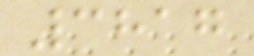3817
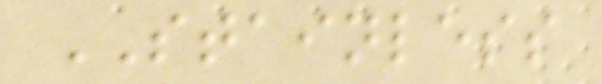STAINLESS
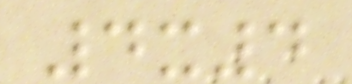4x4
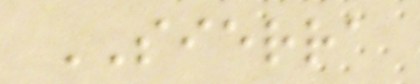SIERRA
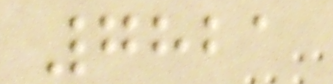7821
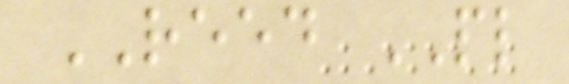REED PL
